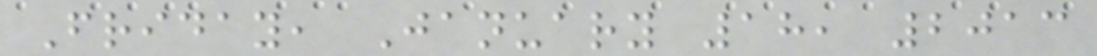Friday, January 18, 2013
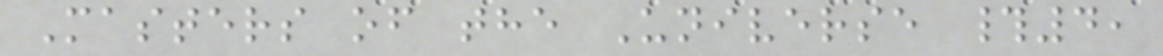Masters of the Universe #4,
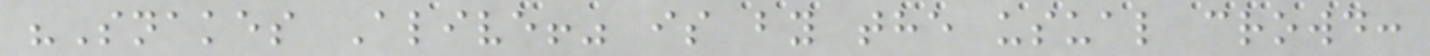"Snakes Alive!" is by the usual crowd:
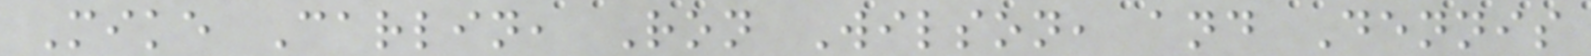Mike Carlin, Ron Wilson, and Dennis
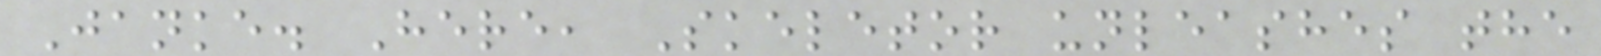Janke. Here, Skeletor unleashes the
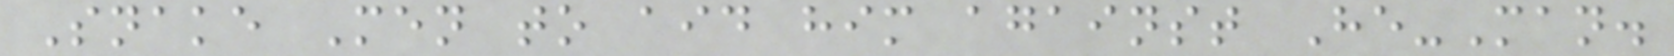Snake Men to aid him against He-Man.
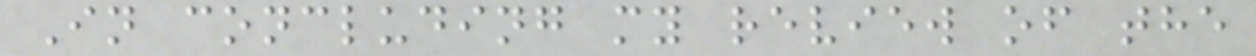In concluding my review of the
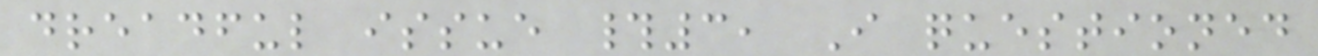dreadful issue #3, I questioned
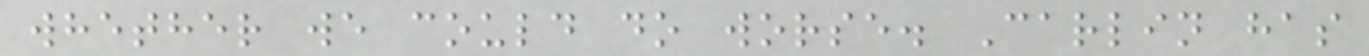whether we could do worse. Carlin has
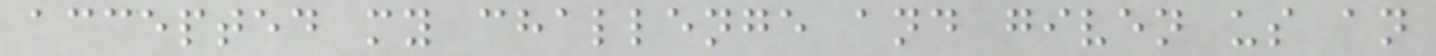accepted my challenge and given us an
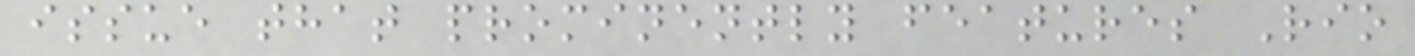issue that prominently features Rio
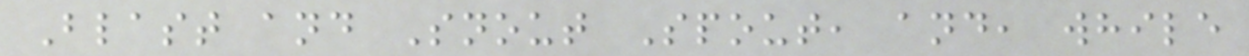Blast and Snout Spout, and, while
